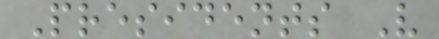Presidents V
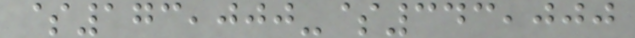$173,000-$343,000
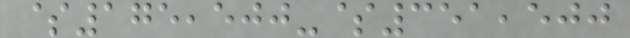$175,500-$351,500
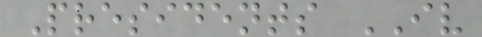Presidents IV
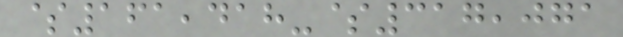$161,418-$317,071
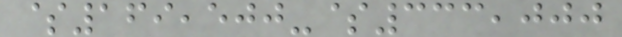$169,500-$333,000
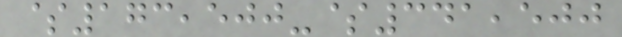$173,500-$341,500
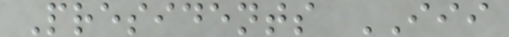Presidents III
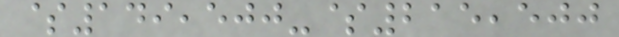$149,500-$215,500
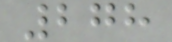278
